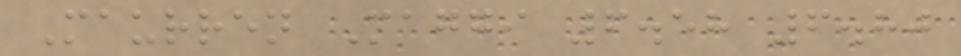Maurren Maggi 6.58 6.80
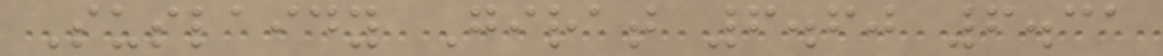Suslaidy Girat 6.60 6.31
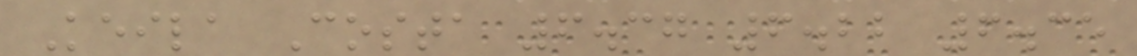Keila Costa 6.37 6.22 6.35
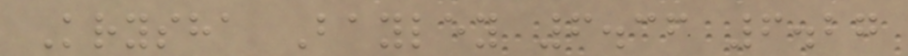Krysha Bayley 6.36 6.27
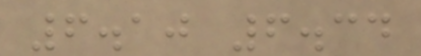6.10 6.34
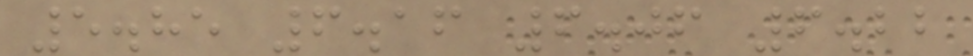5.85 6.16 6.06 6.22
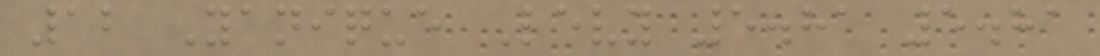12 Yanique Levy 5.81 5.81
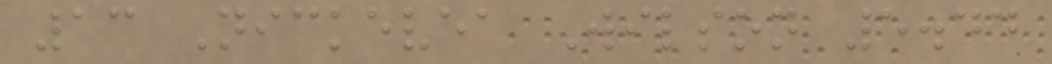13 Nickevea Wilson 5.44
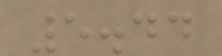5.44
